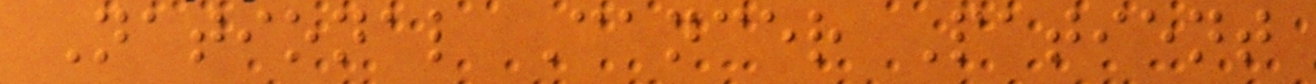National Cancer Patient
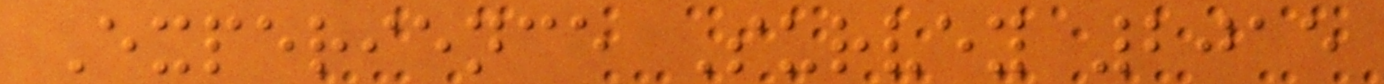Experience Survey 2015
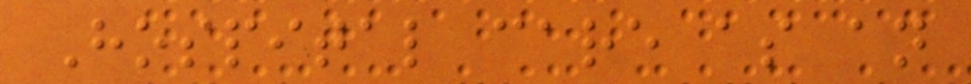Hospital care as an
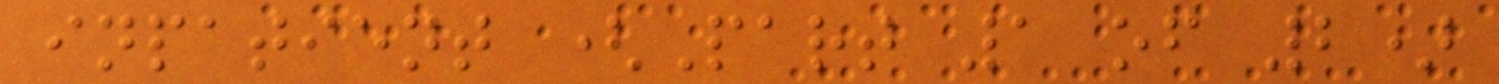inpatient (Part 1 of 2)
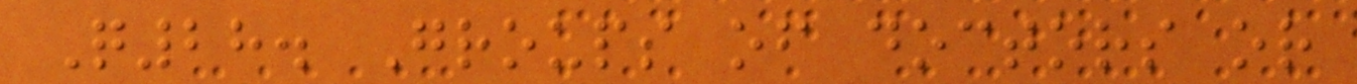Q28. Groups of doctors or
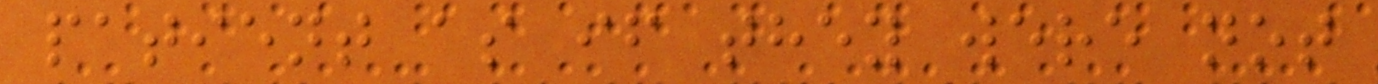patient as if they were not
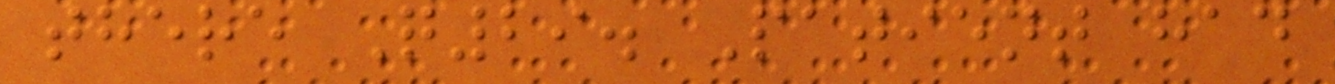there Q29. Patient had
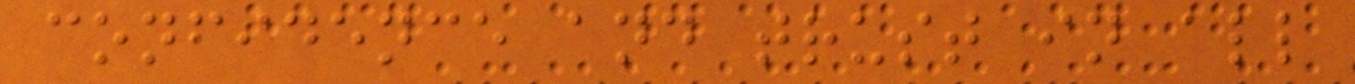confidence and trust in all
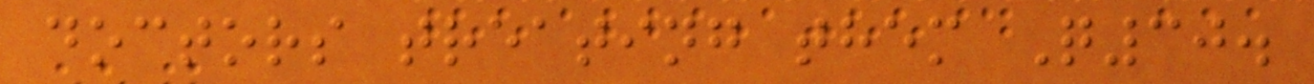doctors treating them Q30.
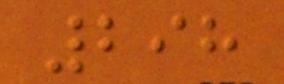298
